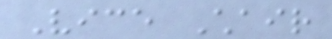Vice Chair
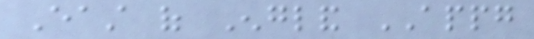East of England APPG
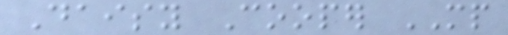Daisy Cooper MP
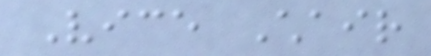Vice Chair
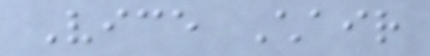Vice Chair
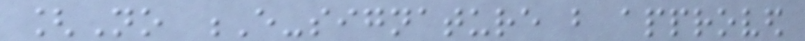[No E-signature but approved
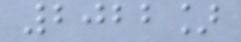2022]
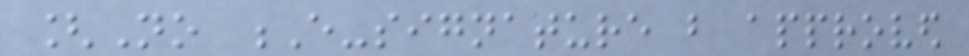[No E-signature but approved
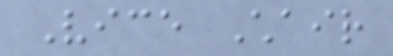Vice Chair
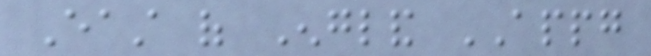East of England APPG
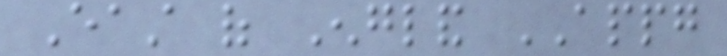East of England APPG
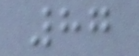87
